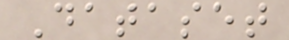Dataset
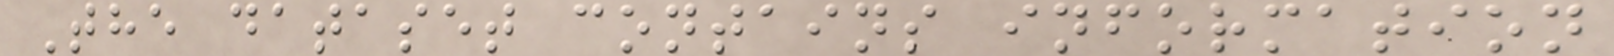The dataset contains information
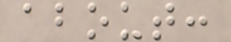about:
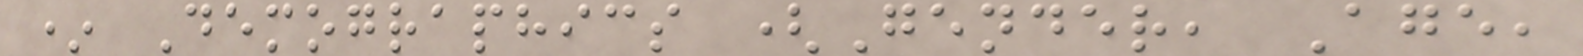* Demographics (Gender, Age,
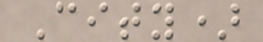City)
